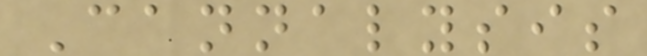Cannalysis
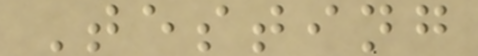Testing
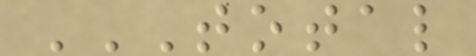TOTAL
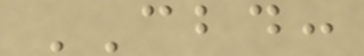CBD:
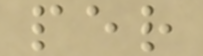per
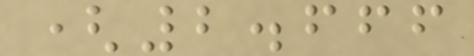(2.666
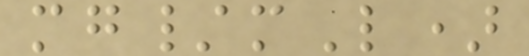mg/mL)
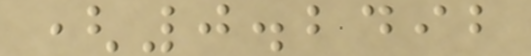(0.2492
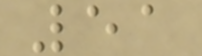51
